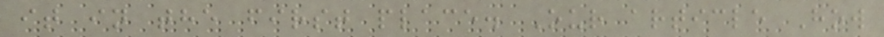it in the first place. Our article How
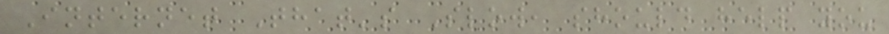Internet That's Slow, should help you
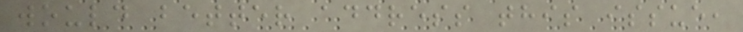would better address this issue,
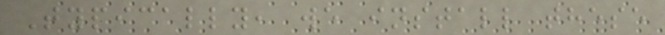Typically, we install these
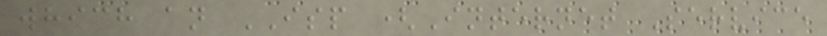which an ISP (Internet Service
